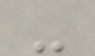-
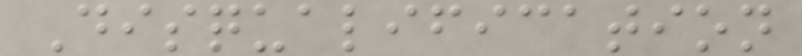Disqualification
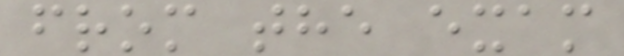from the exam
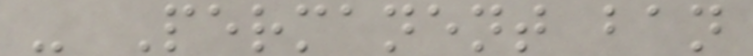- Permanent ban
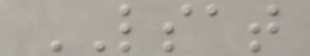LSAT
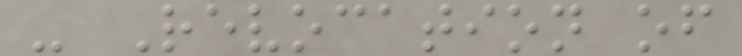- Revocation of
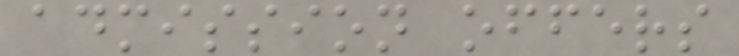admission offers
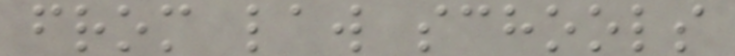from law schools
